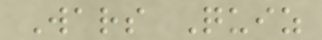Wars Quiz
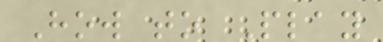How to Play
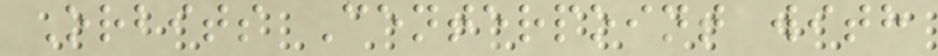Orbits Centerpoint with
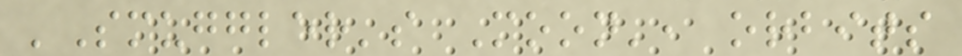'Smuggler's Moon', orbits
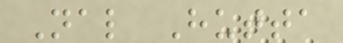Nal Hutta
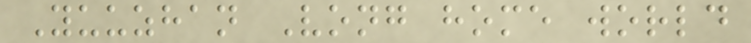Yuuzhan Vong home world
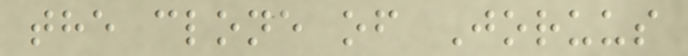the clone of Joruus
